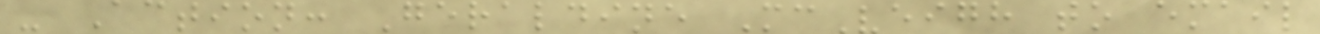- Action: Geraldine McVeigh to email
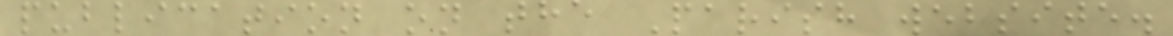publication on the Parish website.
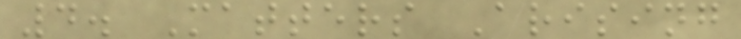4. Matters Arising
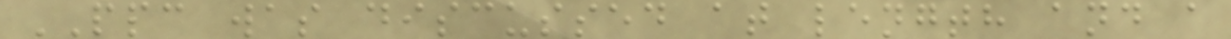PPC was discussed at length and a
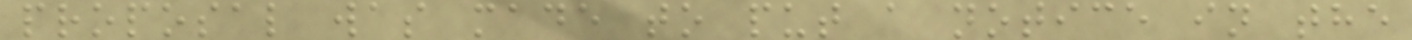proposal was made to put a notice in the
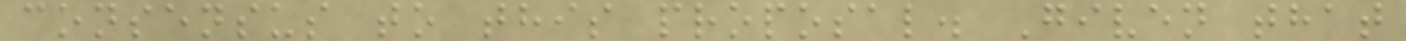consensus to this proposal. Given that
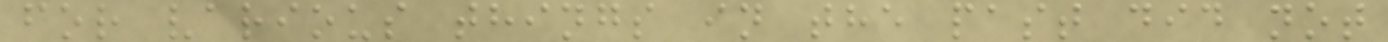for various things in the past did not
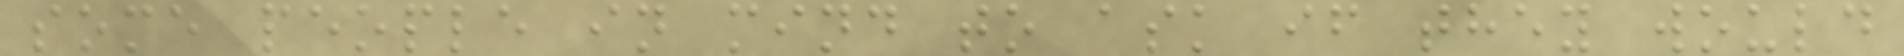some people in mind to ask if they would
